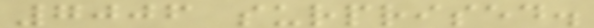7006 surprised.
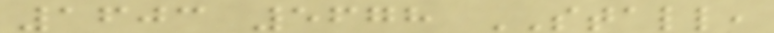1603 5678 STALL,
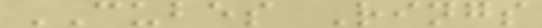CUBES Rings
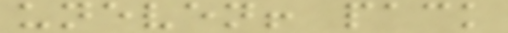uneven! pack
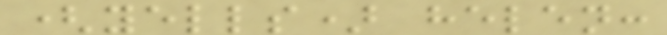(yells) helen:
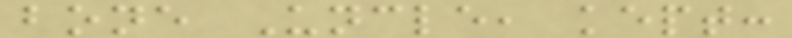bone Uncle, kept:
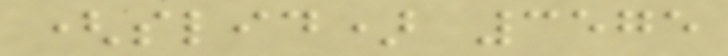(slid) 3575
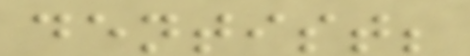dentist;
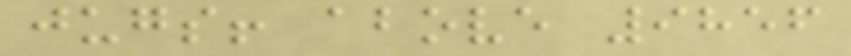jugs! above 9856
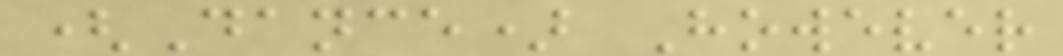(Dance) However
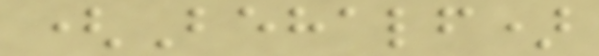(Behalf)
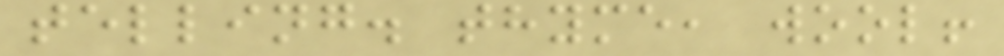telling. thyme, wool!
